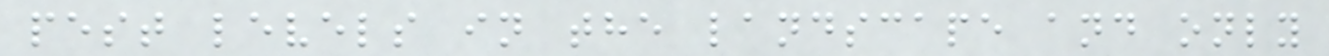pest levels in the landscape and only
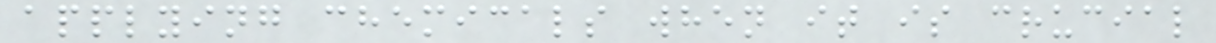applying chemicals when it is crucial
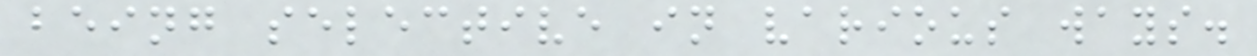being selective in various ways.
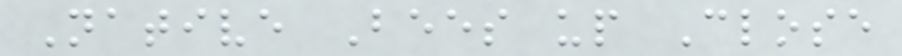Native Bees up Close
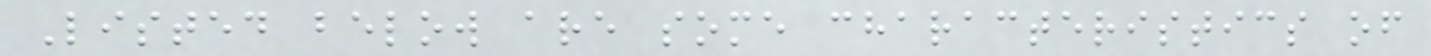Listed below are some characteristics of
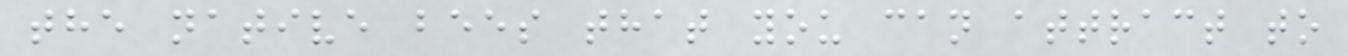the native bees that you can attract to
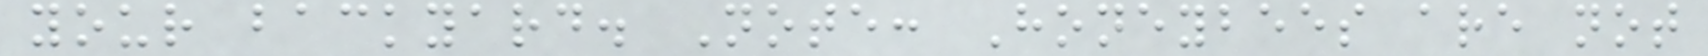your backyard. Note: Honeybees are not
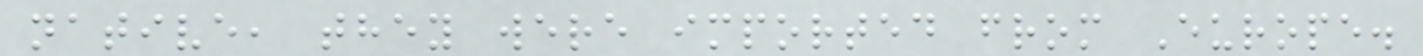native, they were imported from Europe.
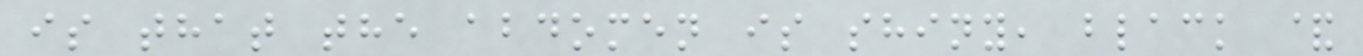is that the abdomen is shiny, black &
